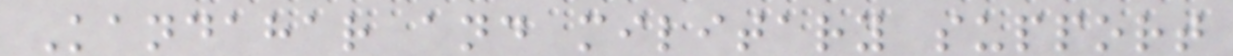Kandahar and military support
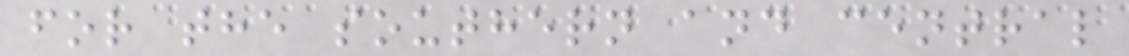for the southern and central
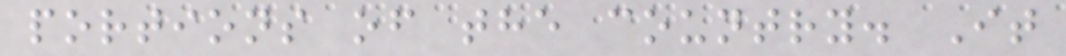portions of the country. It
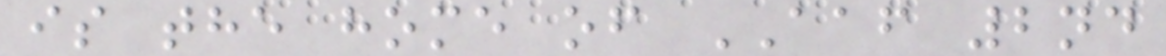is the home of AAF 2nd
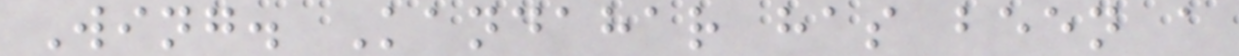Wing. Kandahar has been a
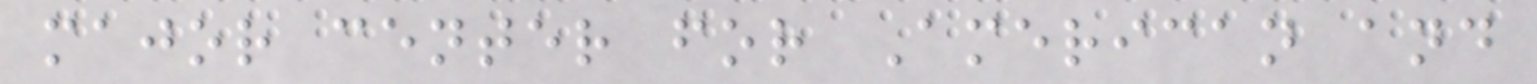major center for American and
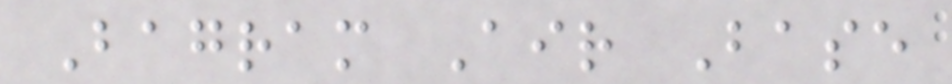Bagram Air Base
